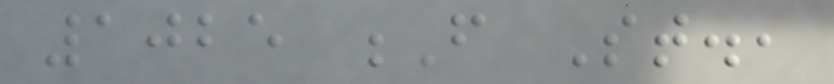1025 F St.,
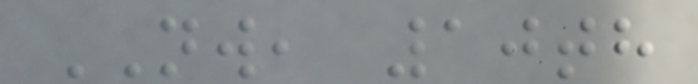NW, 10th
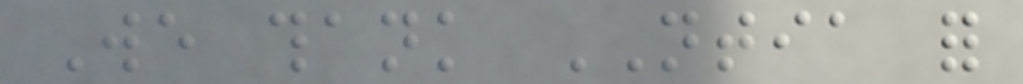We thank NTIA for
